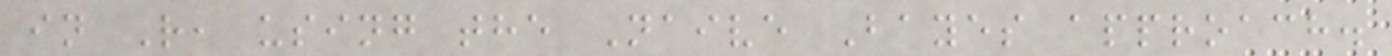in R, using the Naive Bayes approach.
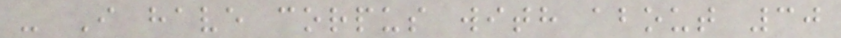- I have corpus with about 30
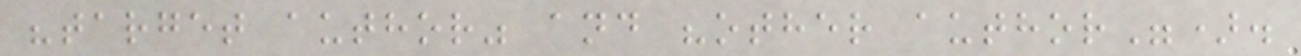"target author" and "other author").
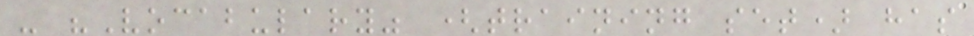- "Vocabulary" (training set) has
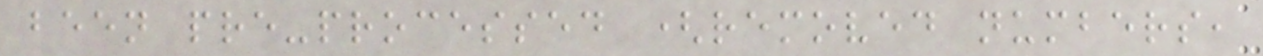been pre-processed (removed numbers,
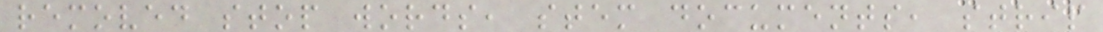removed stop words, stem documents, strip
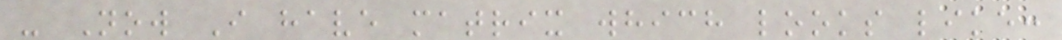- Now I have matrix which looks like:
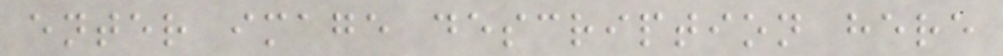enter image description here
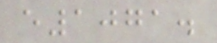e1071.
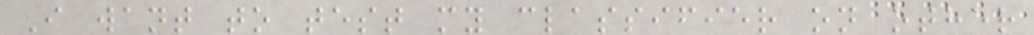I want to test my classifier on other
